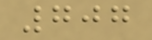707
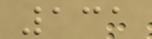131
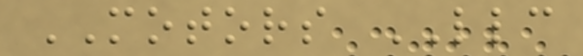MOTORS LLC
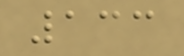133
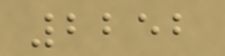2252
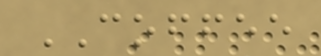COFFEE
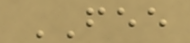FEE
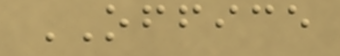OFFICE
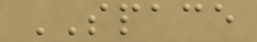SPACE
